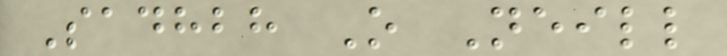Sadhbh O Neill
